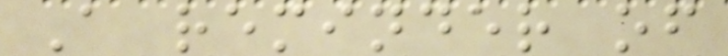A reminder of
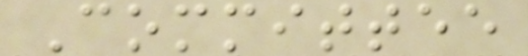Committee
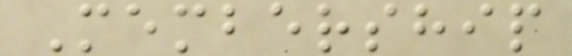Membership
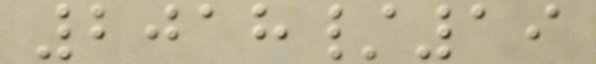2018/19
